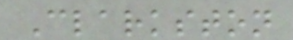Clarkston
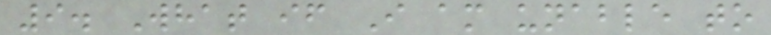9. What if I am unable to
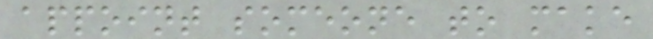appoint someone to make
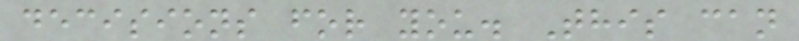decisions for you. This can
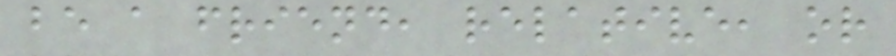be a friend, relative, or
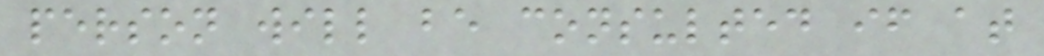person will be consulted if at
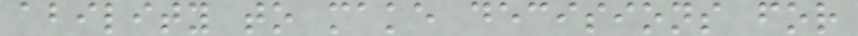ability to make decisions for
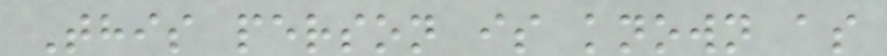This person is known as
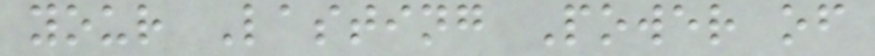your Lasting Power of
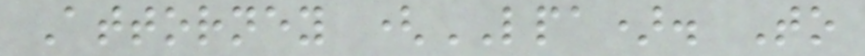Attorney (LPA). To
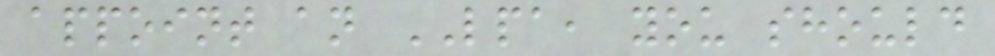appoint an LPA, you should
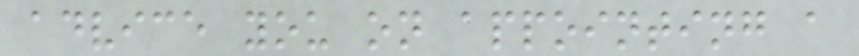advice you on appointing a
